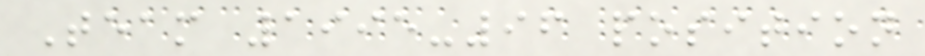Team 1995-96 position
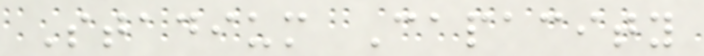Stadium Capacity
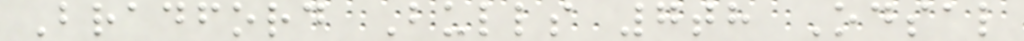Bradford Bulls 7th Odsal
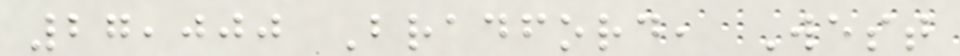27,000 Bradford, West
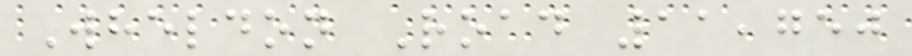Wheldon Road 11,750
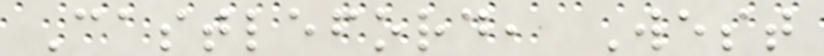Castleford, West
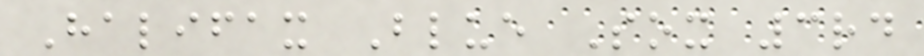Halifax Blue Sox 3rd
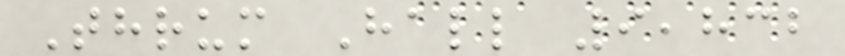Thrum Hall 9,832
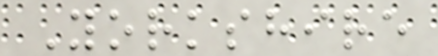Yorkshire
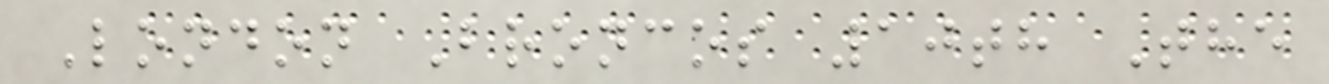London Broncos 10th The
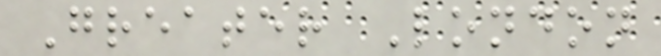Greater London
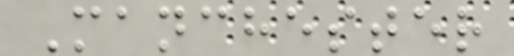Manchester
